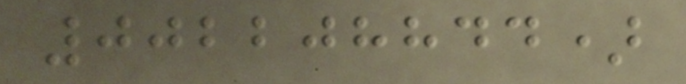002208844)
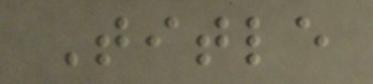Title
